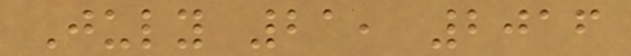July 21, 2016
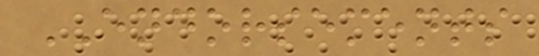ENDORSEMENTS
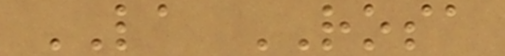LA ROSA
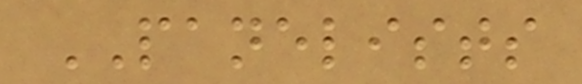PANELISTS
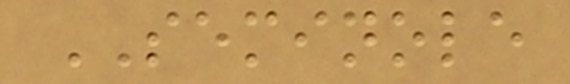SEMINOLE
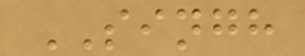SINGH
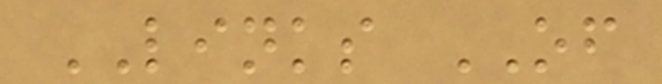LINKS OF
